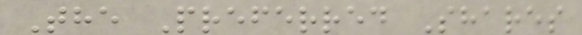The Preferred Shares
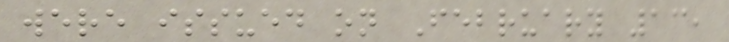were issued on February 13,
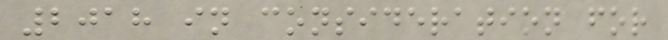2018 in consideration for
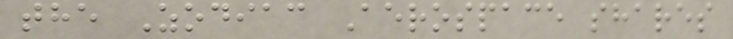the Zodiac Aerospace shares
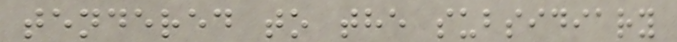tendered to the subsidiary
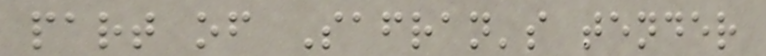part of Safran's tender
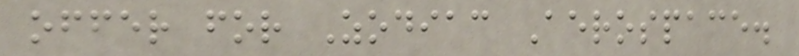offer for Zodiac Aerospace.
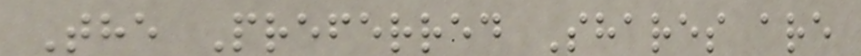The Preferred Shares are
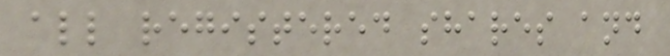all registered shares and
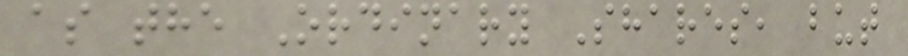as the Ordinary Shares, but
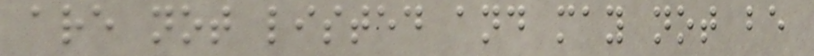are not listed and may not be
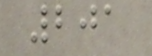201
